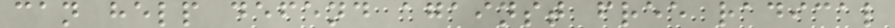can help defend against free radical
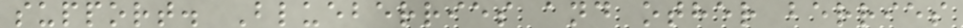support. Blueberries and other berries
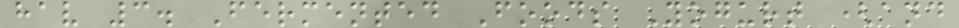hav 3. Fermented Foods Yogurt (and
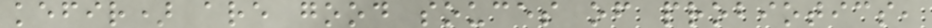kefir) are good souces of probiotics,
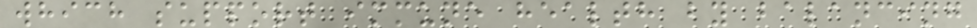which support immune health by balancing
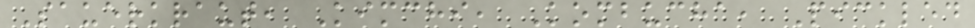Sauerkraut, Kimchi, Kombucha, Pickled
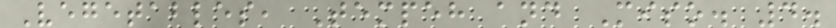Vegetables, Tempeh and Miso. 4.
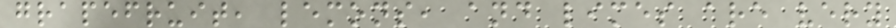grapefruit, lemons, and limes are very
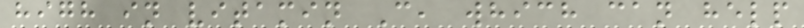high in vitamin C, which can help
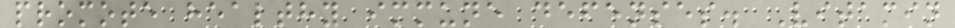promote healthy immune defenses. Vitamin
